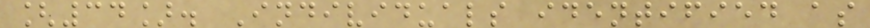[34]. Individuals identified as
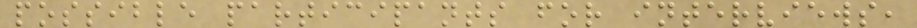possible participants for interviews,
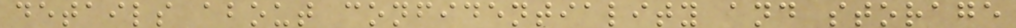details about confidentiality and storage
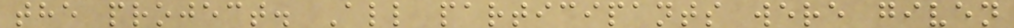the project. All participants were given
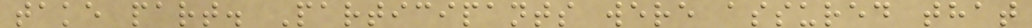take part. Participants were assured that
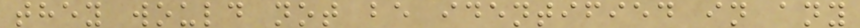they would not be identified in any
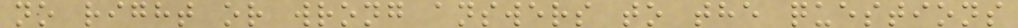no right or wrong answers to the questions
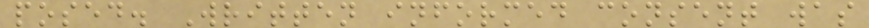posed. Written informed consent was
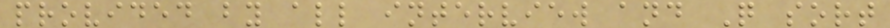provided by all interview and Q sort
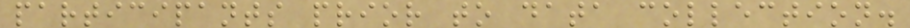participants prior to data collection.
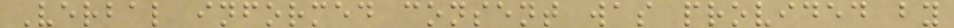Verbal informed consent was provided by
